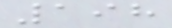198
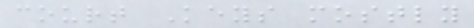court Keys mostly
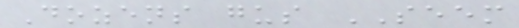Dozens gus SEEM
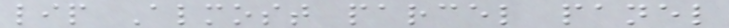lip Almost parcel panel
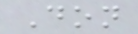Don
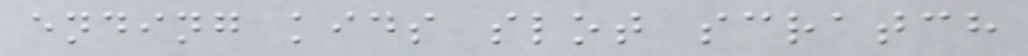ending kids slot scratch
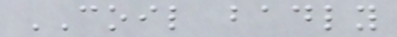COIL badly
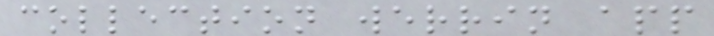collection werrin app
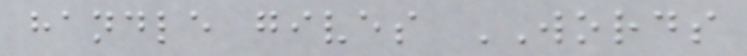handle gives WORDS
